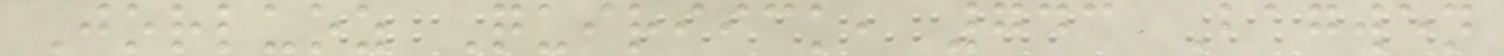Jorluoz Quiriick, 743 Bagwen
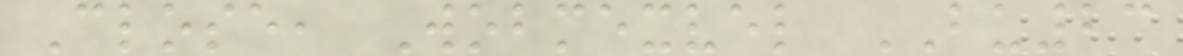Close, Wobmexvel BU23
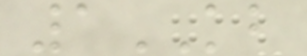1KB
